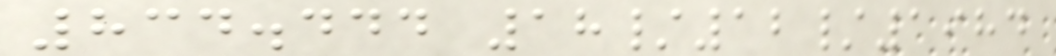834.444 18/12/1984
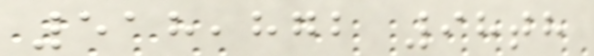518,872 98th
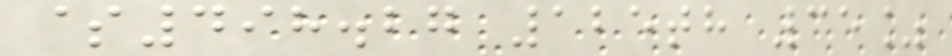$498.27 125th 35%
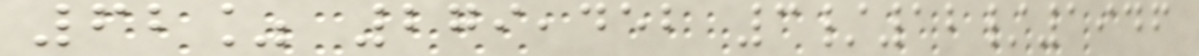62% 279,452 3/12/1946
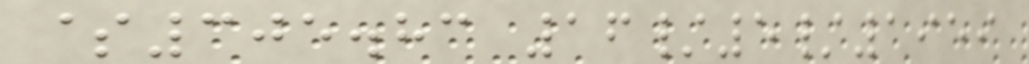$305.83 16/5/1959
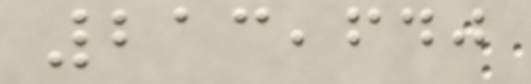213,640
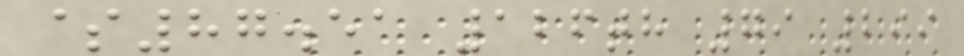$87.51 126th 79 299
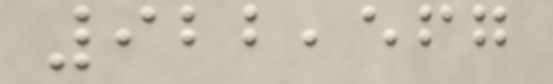922,567
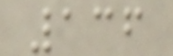136
